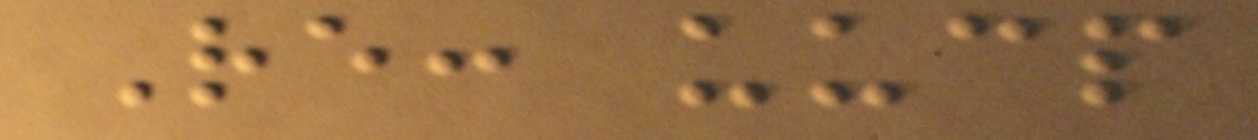Re: uucp
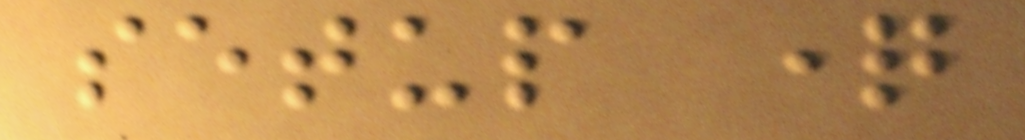setup question
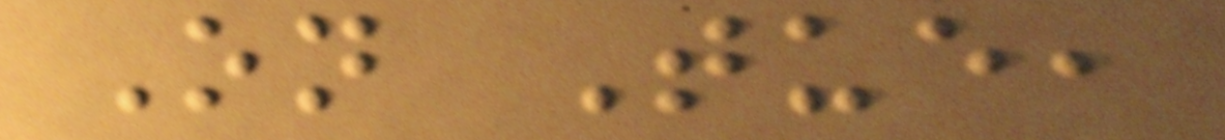On Tue,
